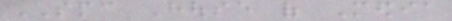SPC House of Media
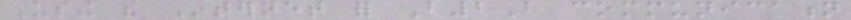Using the Internet for B2B communication
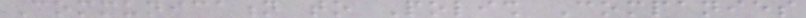Communication to Polish Companies
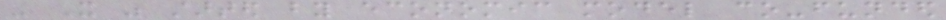- It was started by economic model co-funded
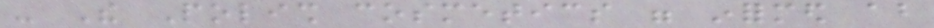- The Polish cosmetics were informed about
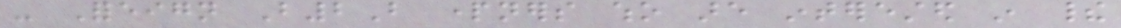- Foreign B2B partners who are interested in their
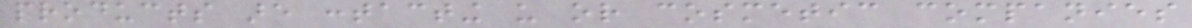products are contacting us or cosmetic companies
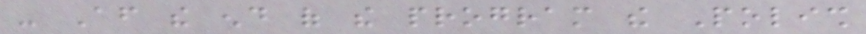- After the end of the program the Polish
